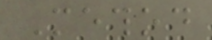Method
